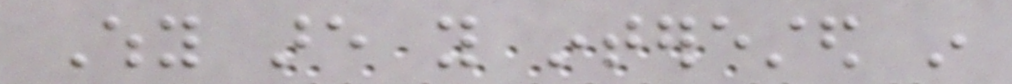Why are you interested in
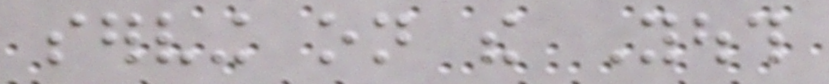serving on the Youth
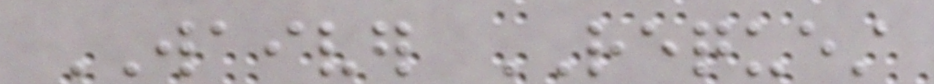WAIVER REQUEST
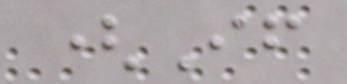(If
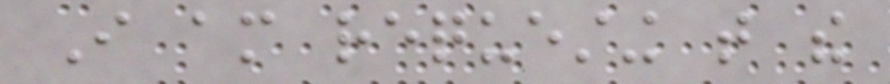I am requesting that the
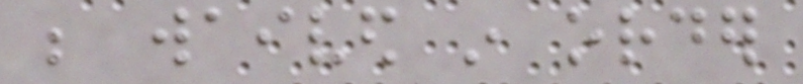be waived in order
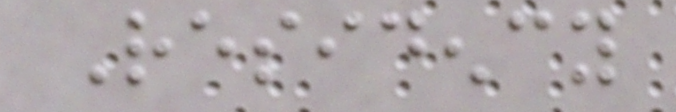Residency
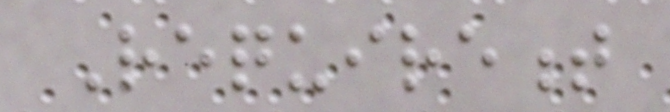Requirement
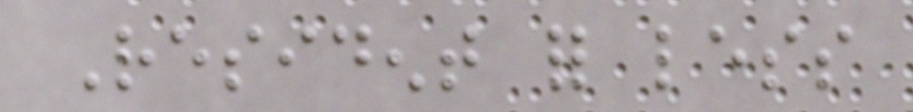Resident for less
